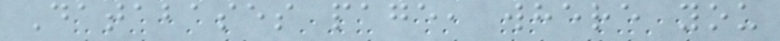Databases page, where you
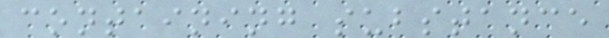containing substance
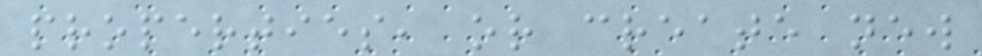properties, or create new
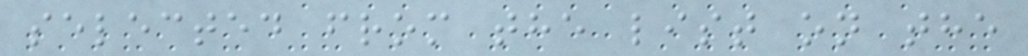selected from the list on the
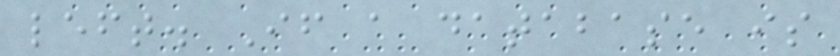left. If a database is
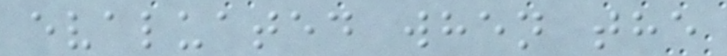evaluated when the
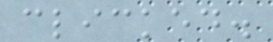clicked.
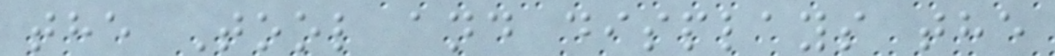the Tool and displays the
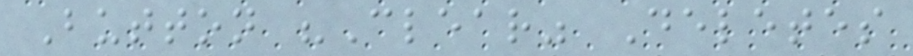Button "Clear" Deletes
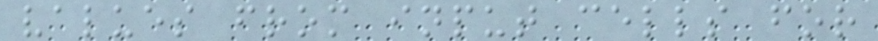values from input cells for
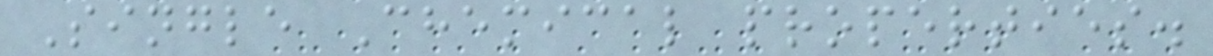Single Chemical properties.
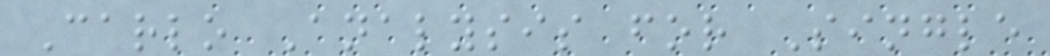Carlo Analysis for Single
